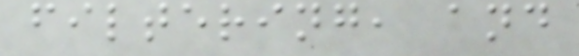filtering, and
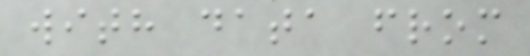with data from
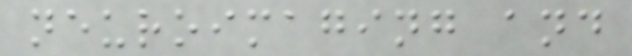neuroimaging and
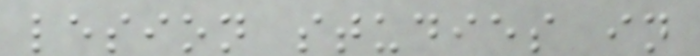lesion studies in
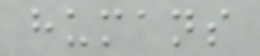humans
